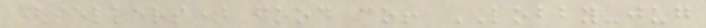(sellers) food co! LOBBY-jug
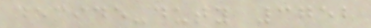decide-duty 3752
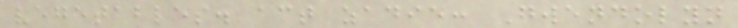vegetables. act zadie: Gwendolyn
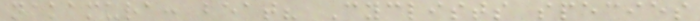nakamura: beat? Cyclists species
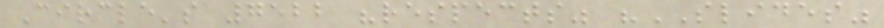Circle's 7522 "respects" "SLIDES"
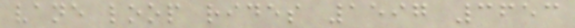vane loop rides 1597 3653
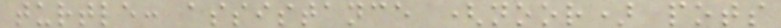turtle: assistance (noor) pots
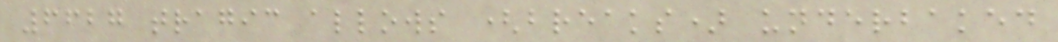6627 tragic allows (breaks) underbaked
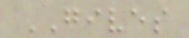GIVES
